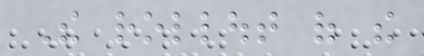The rollout of the
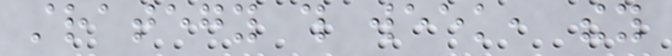strategy this week, they
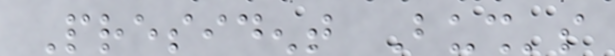President Bush's
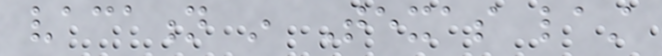vacation in Texas last
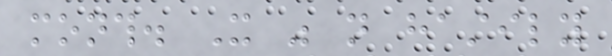month. It was not hastily
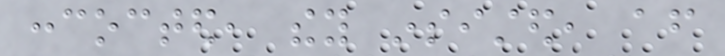concocted, they insisted, after
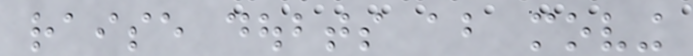raise doubts about moving
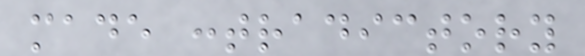made contradictory
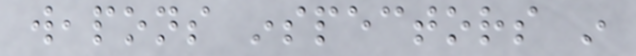weapons inspectors in
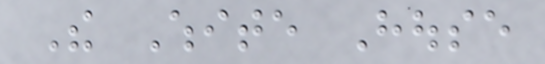The White House
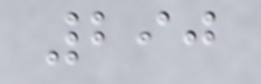290
